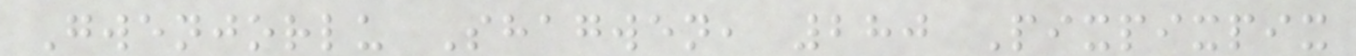Gwenjorlu Shagwen, 280 Pixpixpix
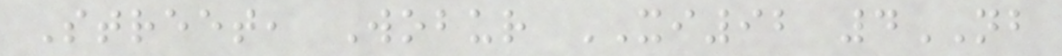Street, Wobur XI92 4NB
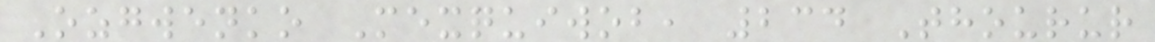Ozgwenko Mexquiwob, 234 Thourur
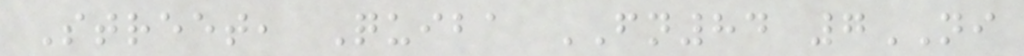Street, Quiba FN84 7NI
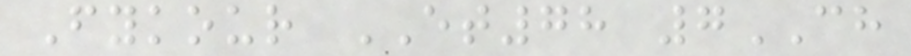Fykour ET78 7CH
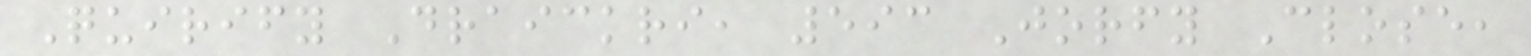Quirify Draickri, 593 Jorfy Close,
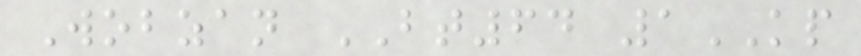Wobzan BT64 1KP
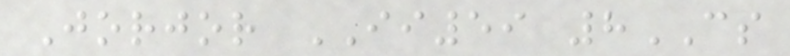Jorjor II59 8CS
